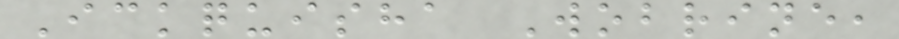Ickquisha Wobrine,
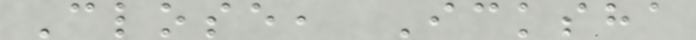Close, Icksha
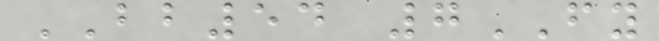BB54 7FY
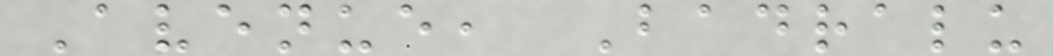Avenue, Badralu
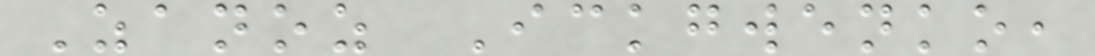Zanoz Ickgwenko,
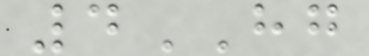4HG
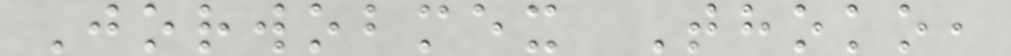Jorwobmex Thoko,
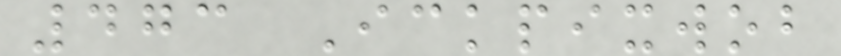473 Ickpixwob
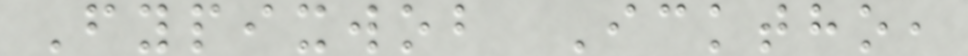Fypixwob Icktho,
